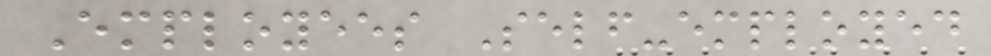Employees Self-employed
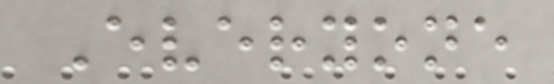Everyone
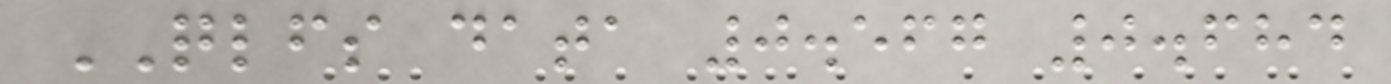QLFS data 0.567 0.684
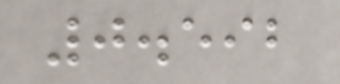0.592
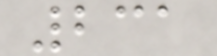231
